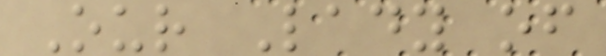Our Lady of
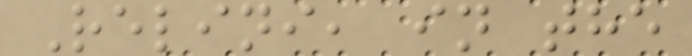Relini, in the
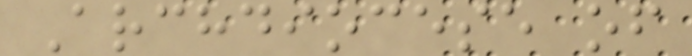Archdiocese of
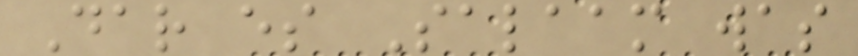Dar es Salaam was
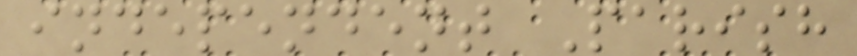independent Parish
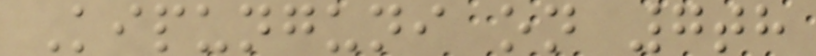Kipunguni on 7th
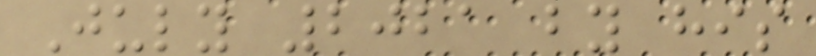July 2021 by his
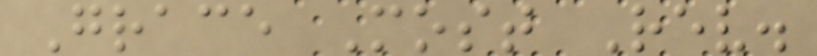Grace Most Rev.
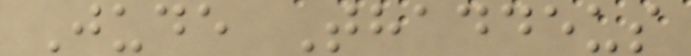Jude Thaddeus
